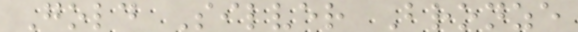Gold Silver Bronze
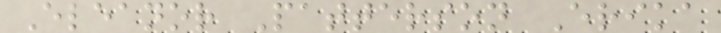Eleanor Patterson Erika
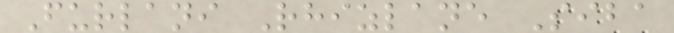Furlani Rhizlane Siba
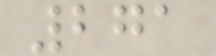271
